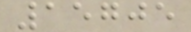15705
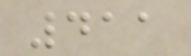411
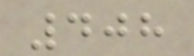408
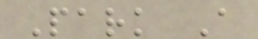Park A
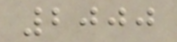2000
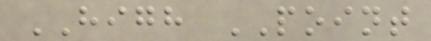HIGH POINT
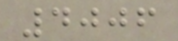4006
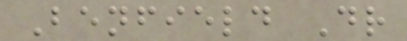Benfield Dr
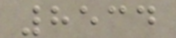8534
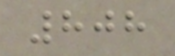808
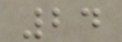24
